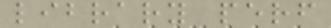library perf
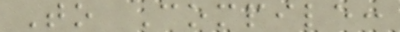To Compile:
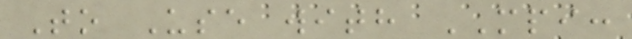To Use with MPI:
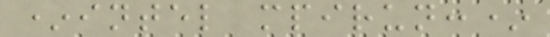*intel mpirun:*
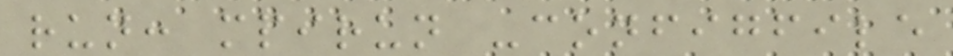run: mpirun -configfile
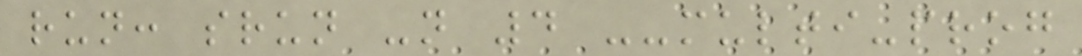run: srun -n 4 --multi-prog
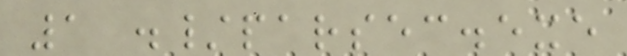1 ./parsec.exe
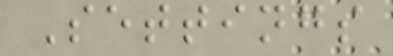Settings
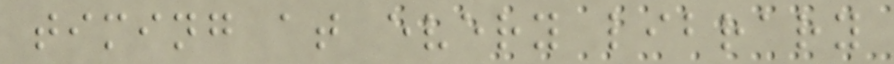timing at every library
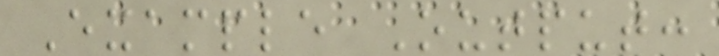Example Output:
